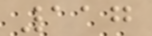117
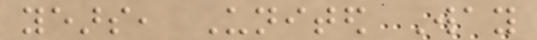years, United Way
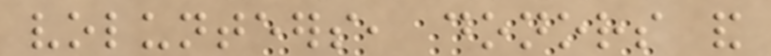volunteers, donors and
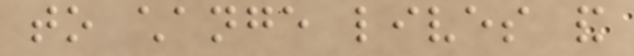to change lives and
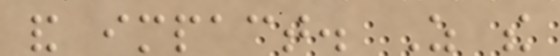and impact. As the
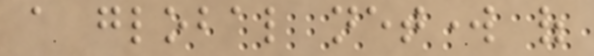a global network of
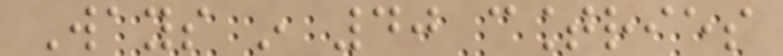Ways in 40 countries
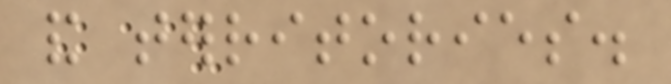and territories.
